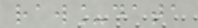raw_data
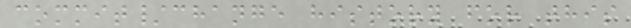commit/change history for this
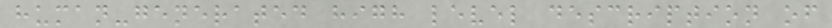human-generated high level description of
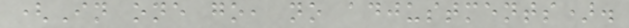(In one go, no adjustments).
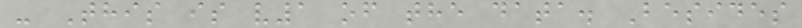- This is v1 of the data. Besides
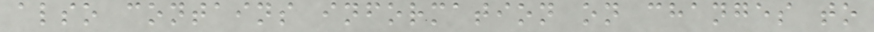also contains information on changes to
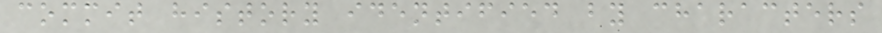commit history identified by characters
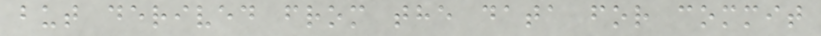but derived from the data for commit
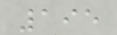195
